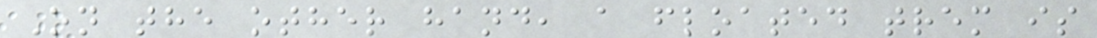On the other hand, a floated trem is
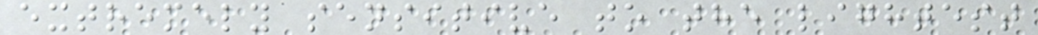extremely sensitive to the lightest
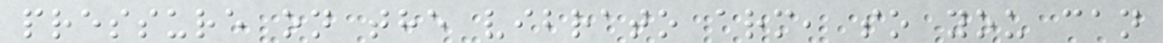pressure on the vibrato arm, so you can
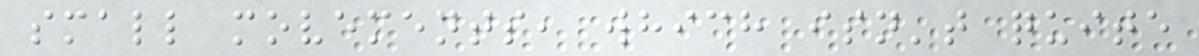small movements, which isn't quite
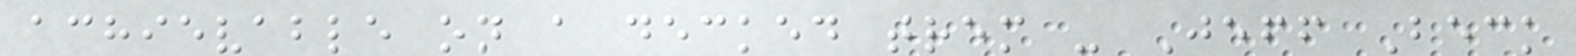achievable on a decked trem - Jeff Beck
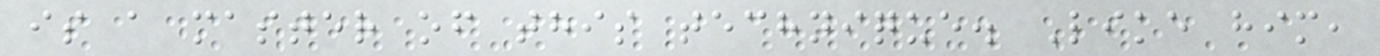is a master of this technique. Like him,
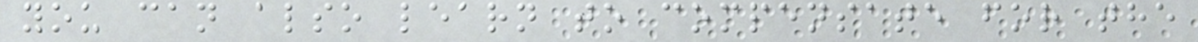you can also learn to compensate for the
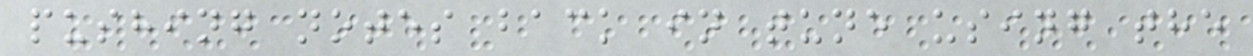pushing notes back in tune using the
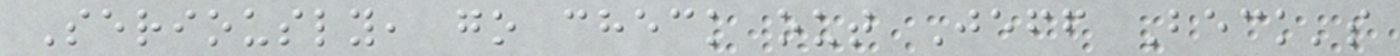Seriously, go check out Jeff Beck's
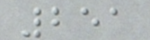251
